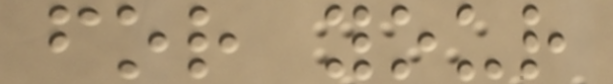for your
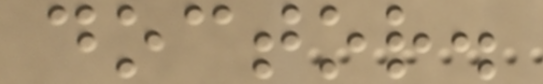doctor.
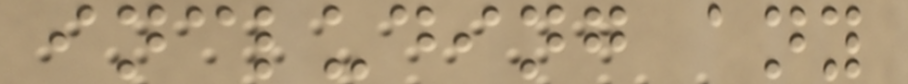including any
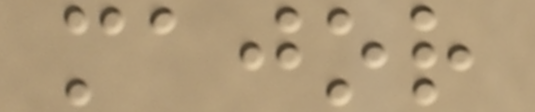major
